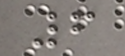6
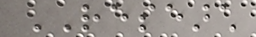RESEARCH
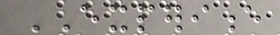EXPERIENCE
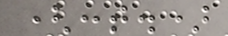(cont.)
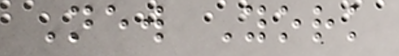New York
